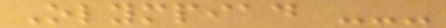Olympiad ---
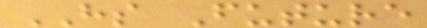HS Future
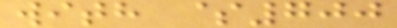with $700
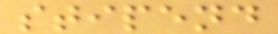stipend
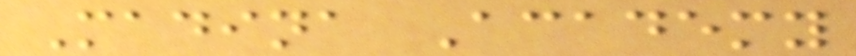Madina Academy
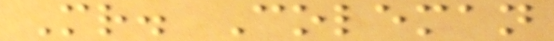Mr. Coleman
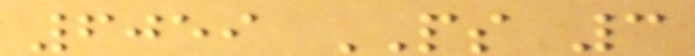6059 PS 3
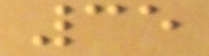35
